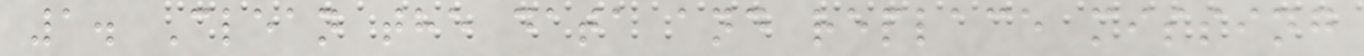1. Clean the data and replace missing
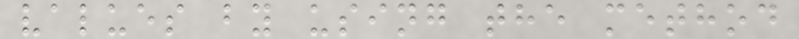values by using the method
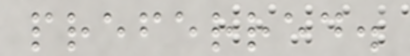preferred.
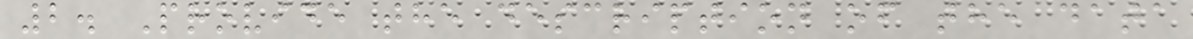2. Provide the description of the data
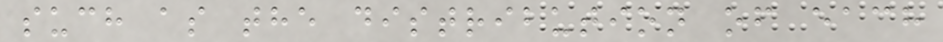such as the distribution of each
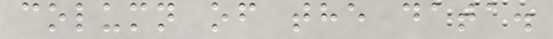column of the data.
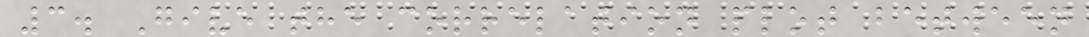3. Give the correlation plot between
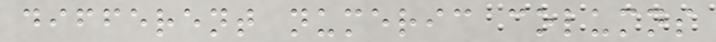different numeric columns
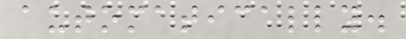automatically.
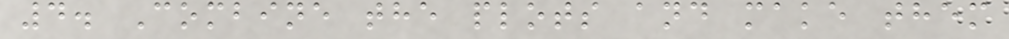4. Combine the plots and make them
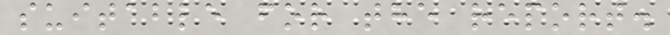suitable for the report.
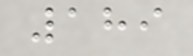189
